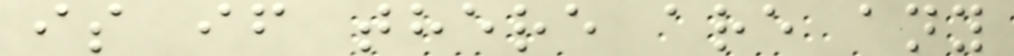is if there are any
